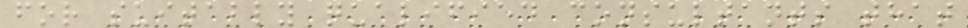for suitably qualified consultants that
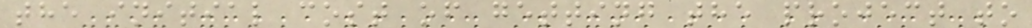the initial cost of getting the project to
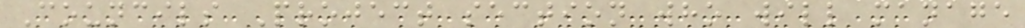Councils Project section who will manage
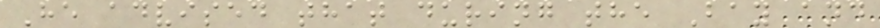He advised that during the Bay and
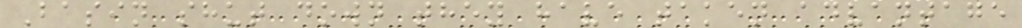Basin shut down they have taken advantage
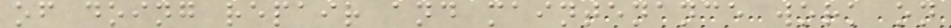of doing repair and maintenance work on
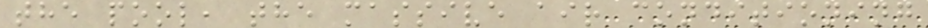the pool, the massive air conditioning
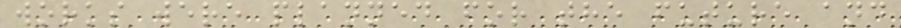works were planned for the future and
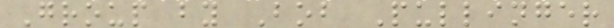Group by Bob Pullinger
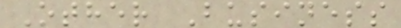Other Business
